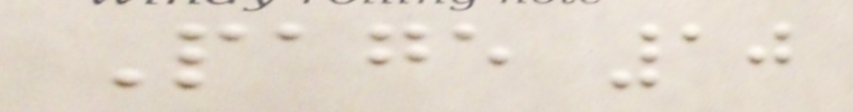Page 10
